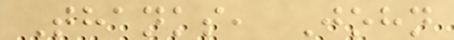Thanks, John
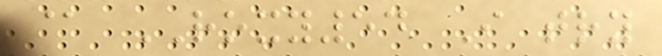@ ROXY54 I try
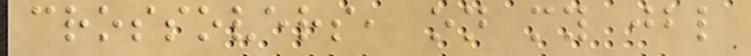crossovers, on my jbl
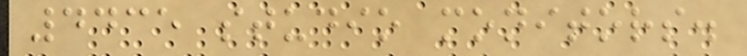4435 studio monitors.
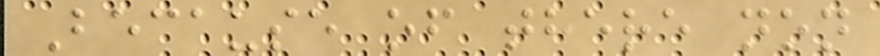Because of there non
